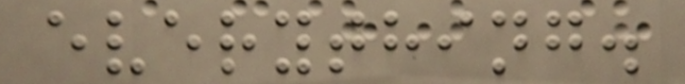everything.
